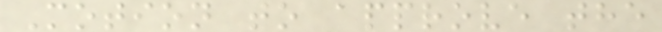Motion to approve the
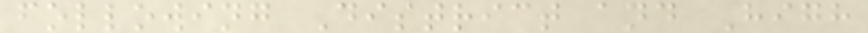following District and High
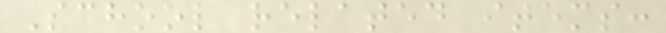School related items:
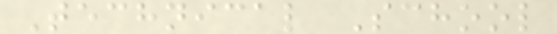Technical School
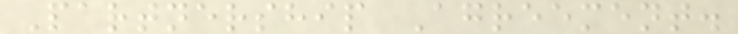Partnership Agreement.
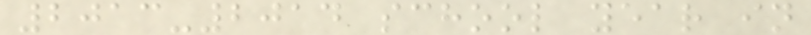2013-2014 school year in
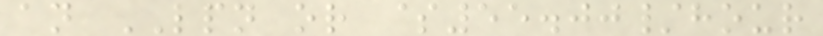an LPN or $55.00/hour
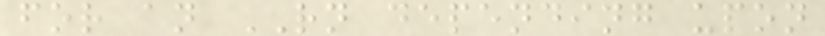for an RN depending upon
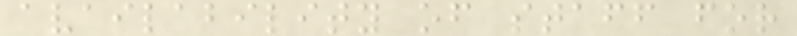availability of staff for
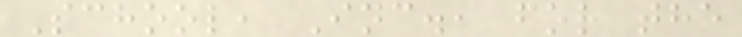School, Inc., for the
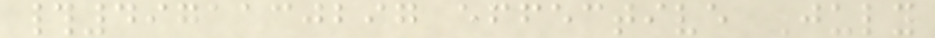#4971130297 effective July
